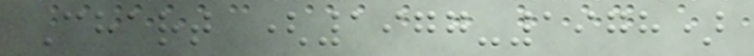Chart (1977-1978)
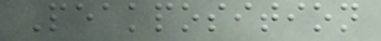Peakposition
